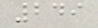249
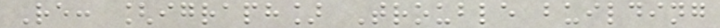Re: [igraph] Trouble building
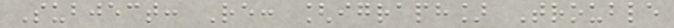Subject: Re: [igraph] Trouble
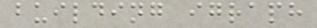building igraph
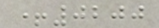+0200
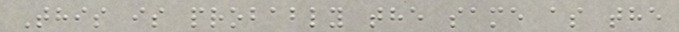This is probably the same as the
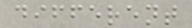different
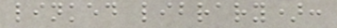linked library):
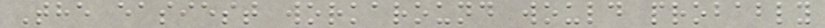The easiest workaround would probably
